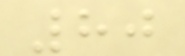80
